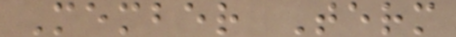Member Term
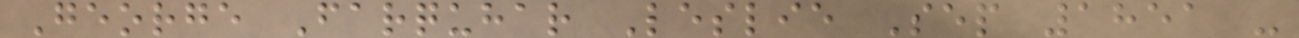George Farquhar Leslie Sep 1851 -
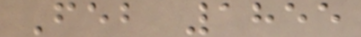Feb 1855
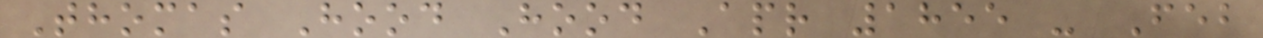Thomas Hood Hood Apr 1855 - Feb
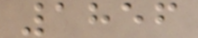1856
